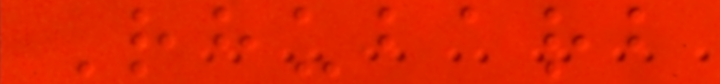Rhubarb
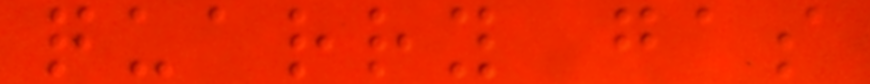quarry gas
